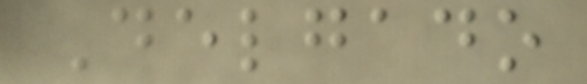Delgado
